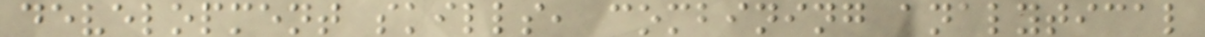development skills, combining analytical
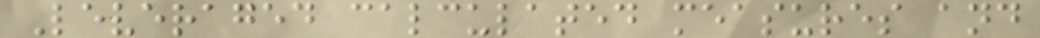Leveraged calculated measures and
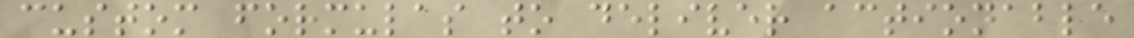custom formulas to deliver actionable
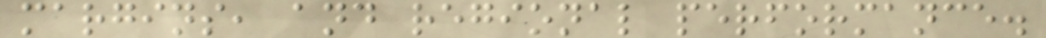margins, and regional performance.
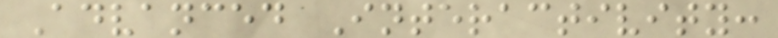Advanced Interactivity:
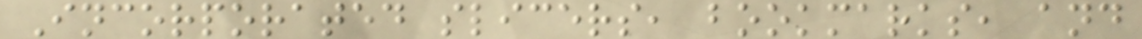Incorporated slicers, bookmarks, and
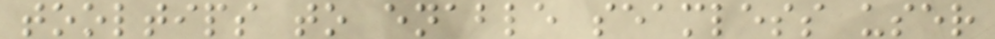tooltips to enable seamless user
